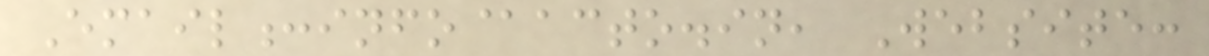Email:info@acto.in, Website:
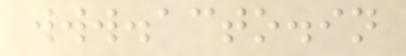www.acto.in
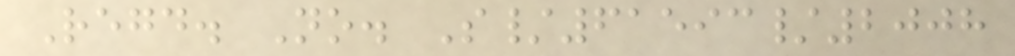Regd. No. S/61593/2008
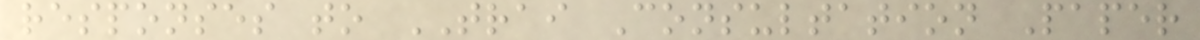responses to TRAI Consultation Paper
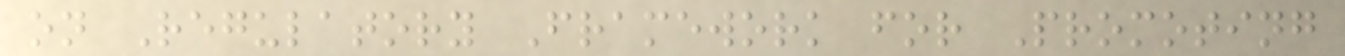on Regulatory Framework for Promoting
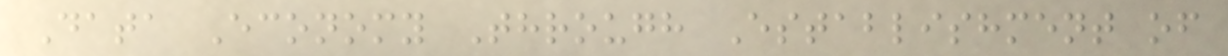Data Economy Through Establishment of
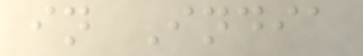in India
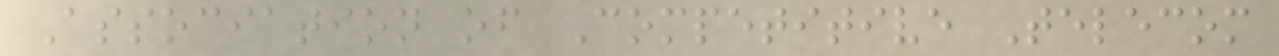Association of Competitive Telecom
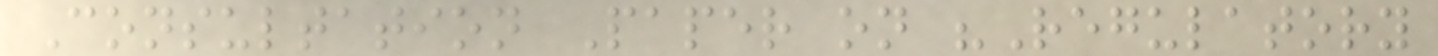Consultation Paper on "Regulatory
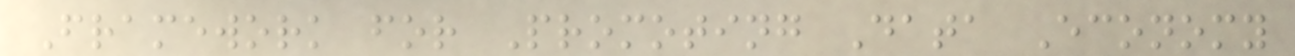Framework for Promoting Data Economy
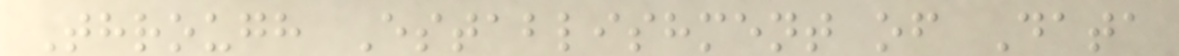Through Establishment of Data
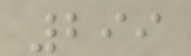299
